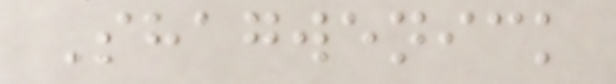Shagwenick
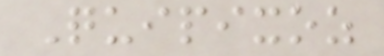Quipixoz
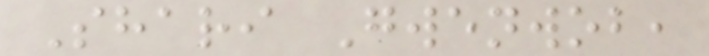Shari Gwenwob,
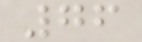76
